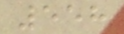558
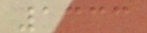1333
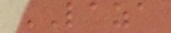LAZA
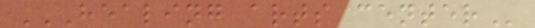HEALING ARTS CENTER
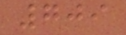709
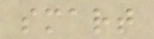smart
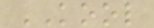KOOL
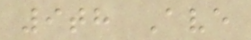9th Ave
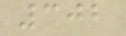302
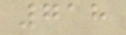718
